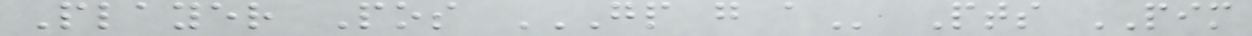Player Pos GP G A Pts PIM
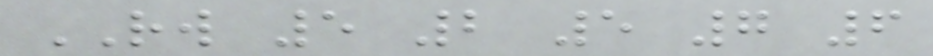RW 5 2 5 7 6
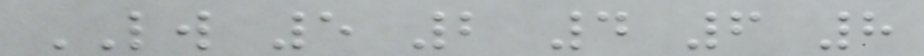LW 5 2 4 6 8
